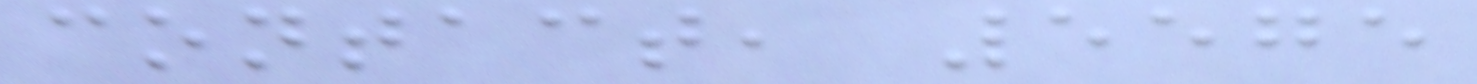contact, 5575
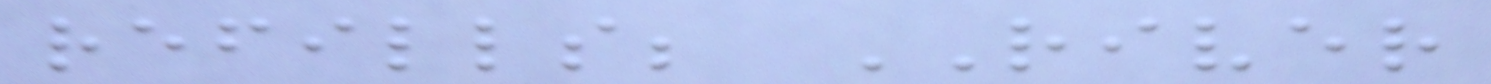refills; RIVER
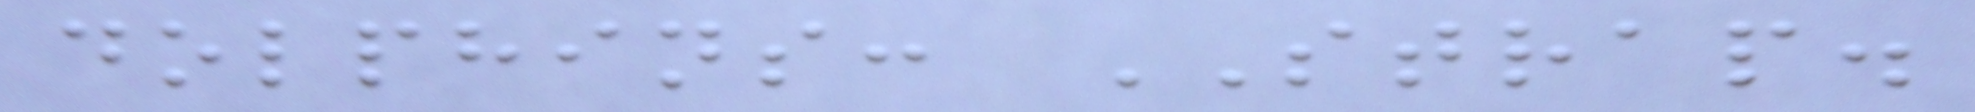dolphins: STRAP.
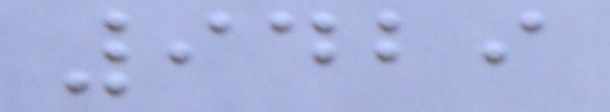9429
